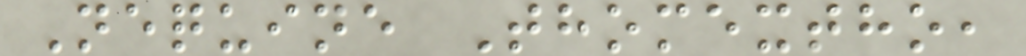Nequine Thomextho,
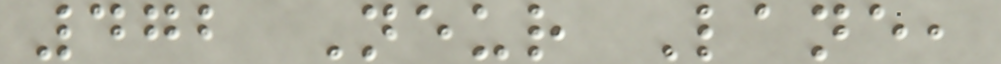472 Neur Lane,
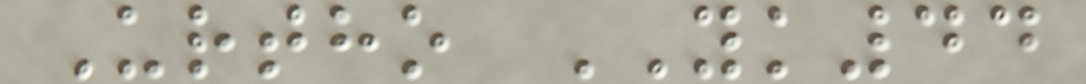Urtho YK44
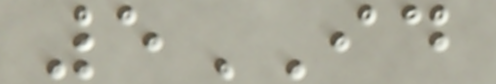5ID
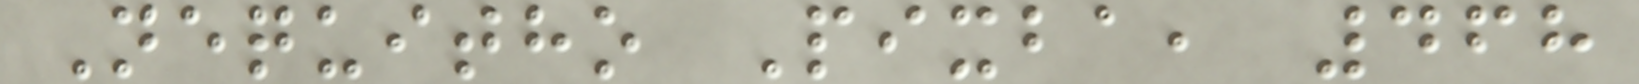Nequitho Pixba, 468
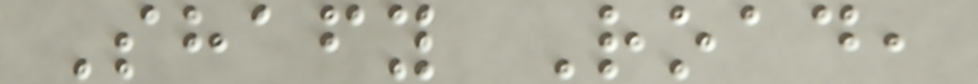Shafy Road,
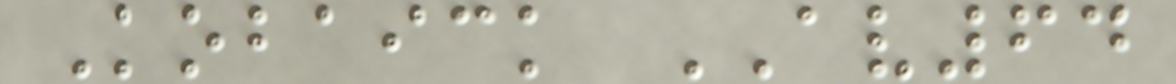Kobaick AV64
